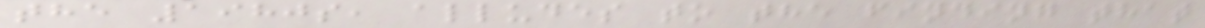the 1980s, alludes to the finding that
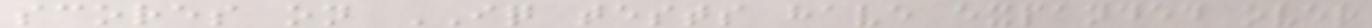scores on IQ tests have expanded over
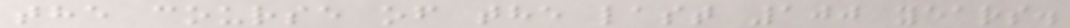the course of the last 100 years.
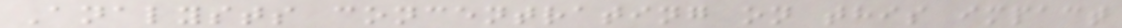Analysts concentrating on this impact
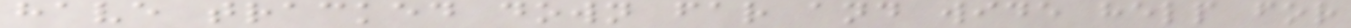have tracked down far and wide help for
